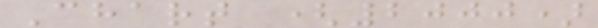Chart (2000)
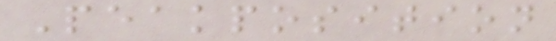Peakposition
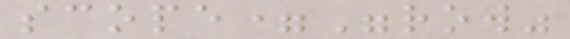scope="row"
